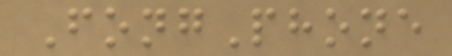FongPhone
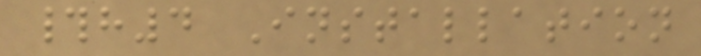#h4 Installation
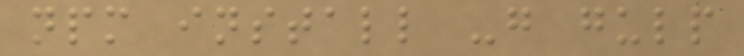npm install -g gulp
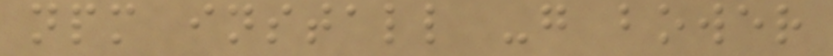npm install -g bower
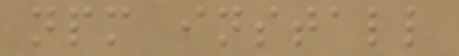npm install
